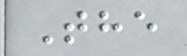The
